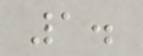1.
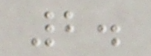2.
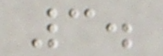3.
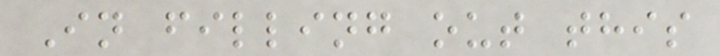In filling out this
